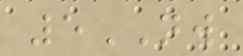5NW
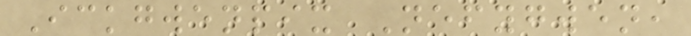Ickgwenpix Nefygwen,
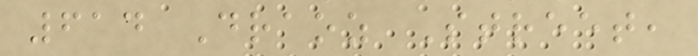614 Draoz Street,
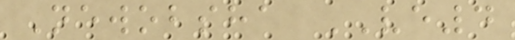Newobsha VE4
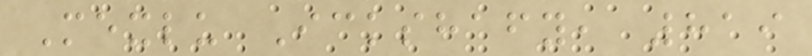Mexlu Ickshafy, 819
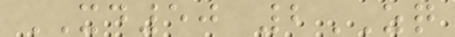XD50 2ZQ
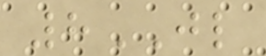8JL
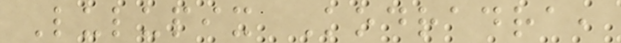Lulupix Kodradra,
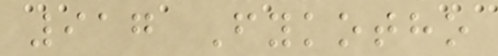917 Fykotho
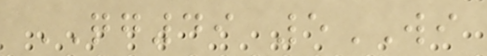QG49 5WI
